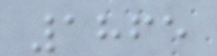1865
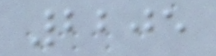2205
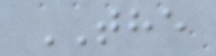THE
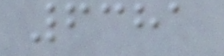6381
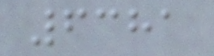6381
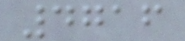4716
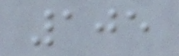105
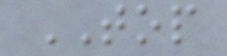TOP
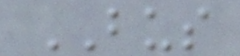BUS
